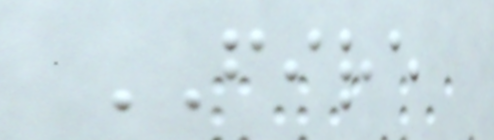FIRE
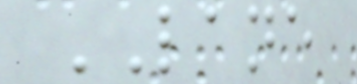LANE
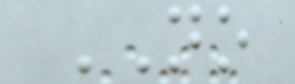NO
